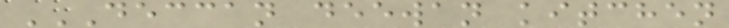DECCAN DEEWAN KITCHEN
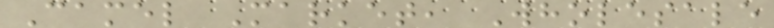Camel Market, Wholesale
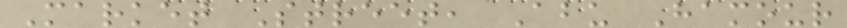Market Street, Abu Hamour
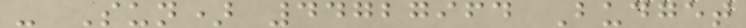- Sun) 44727964 Budget
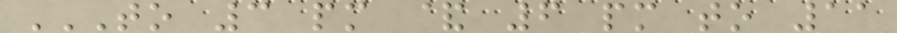TO 3 PM & 6 PM TO 11
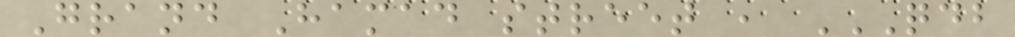Grand Hamad street , QDB
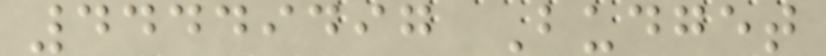44449497 Budget
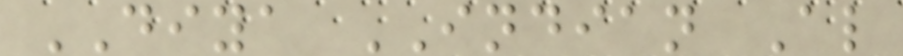DIYA INDIAN Al
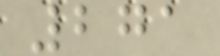271
